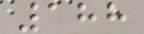188
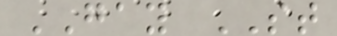GAY ST
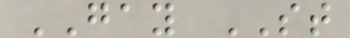GAY ST
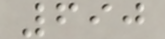690
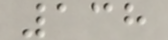138
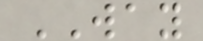WAY
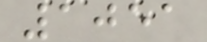1051
